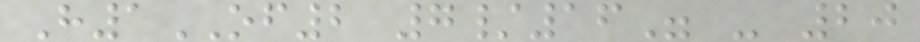H1OF2 7/16" - 20
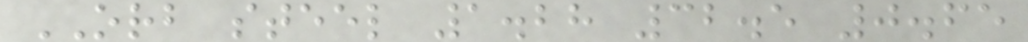ORB steel 1.28 32.5 0.65
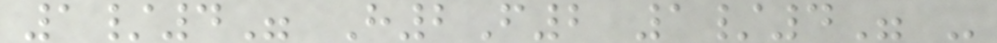1/4" H2F2 1/4" -
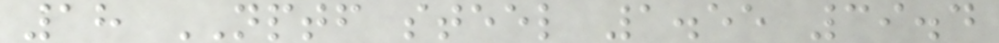18 NPTF steel 1.55 39.4
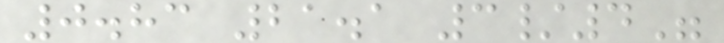0.83 21.1 3/4"
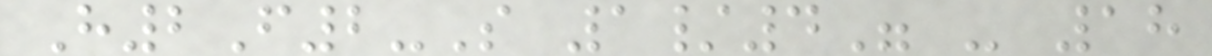H2F2-S 1/4" - 18
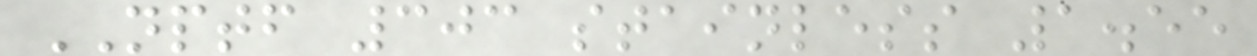NPTF 303 stainless 1.55
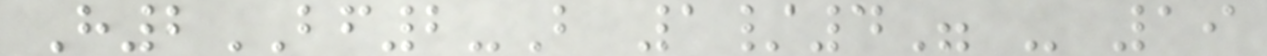H2BF2-B 1/4" - 19
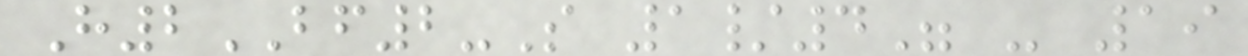H2BF2-S 1/4" - 19
